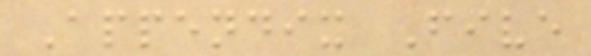Appendix Five
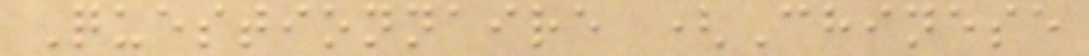Questionnaire (Chinese
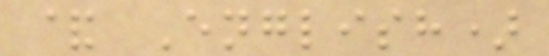& English)
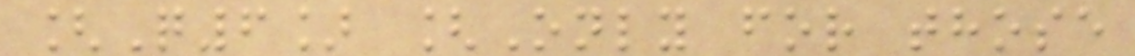[Q6] [Only for those
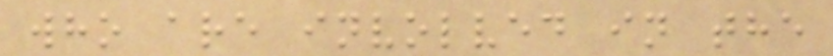who are involved in the
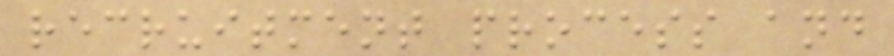recruitment process and
